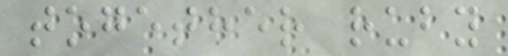together ruby
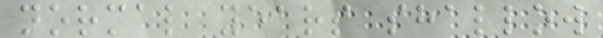normal years shallow
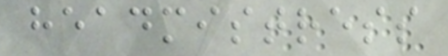headmistress
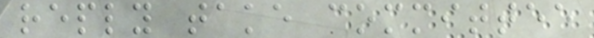reply take committee
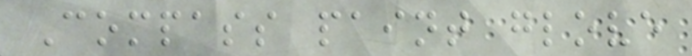Compass paint glove
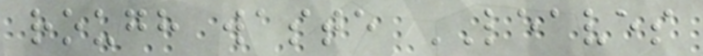rough waste LEAVES
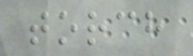torch
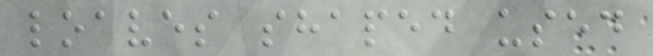loaves shaped used
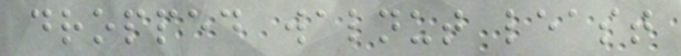dropped walnut least
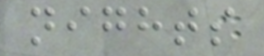nights
